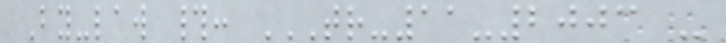By-law #: TR-11-2003 -
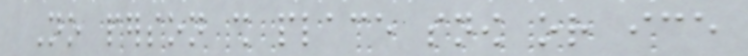No person shall place snow or ice
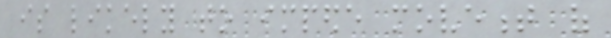is likely to impede movement of
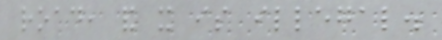road, and it is illegal.
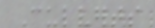Culverts
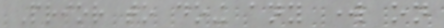Prior to doing any work on
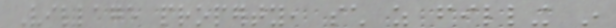Village property, such as filling in
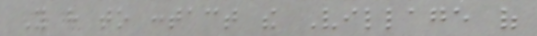You have to contact the Village of
